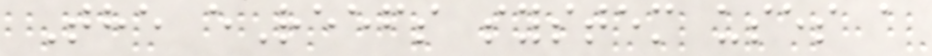The eReefs system uses a
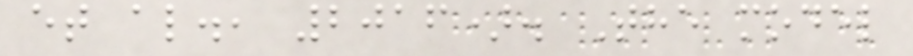et al., 2016). The model
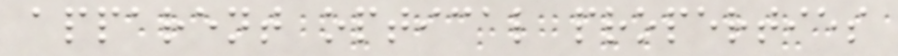apparent optical properties
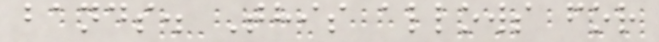bands. This allows for
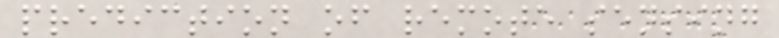prediction of remote sensing
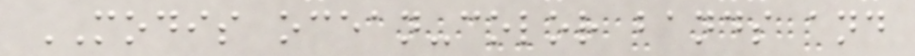MODIS ocean-color bands and
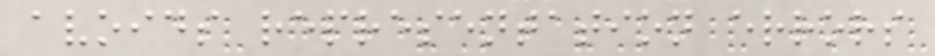avoids representation errors
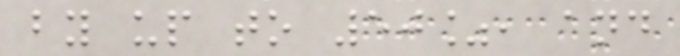by up to 50%, and
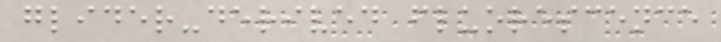glider-derived fluorescence
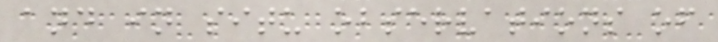and in situ observations of
